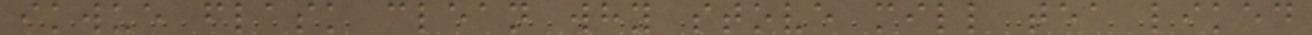ikwue flask clean why stove mill tea liked
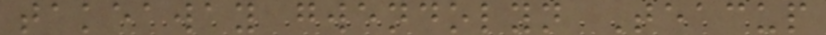takeaway gwendolyn Teacup
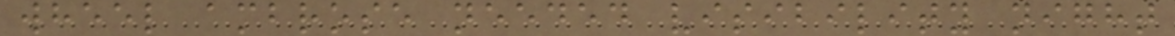wheel ambrose needed visibility night
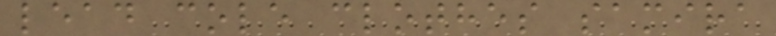lead cole clothes samira
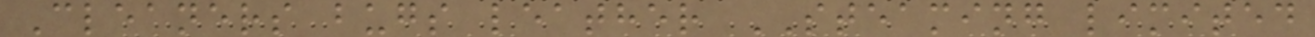Cleaners bugs leather STEAMING limited
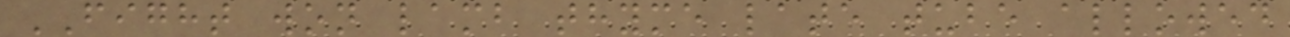FIGHT won lamb thyme late tube allowed
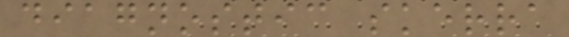diagnostic skerra
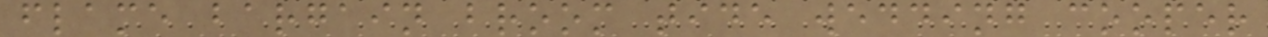flame bargain broom tide wedding cooper
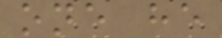one he
